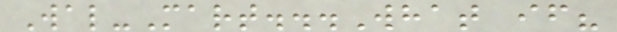Wal-Mart...What if?
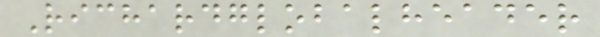Richardglobalheader
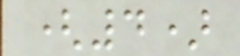(4)
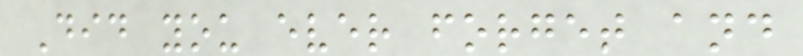Did you ever forget and
